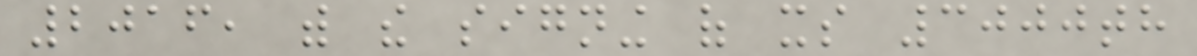2016, with the signing of its 3000th
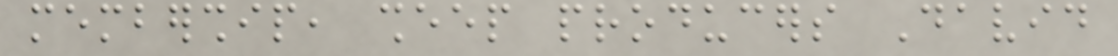membership, sheep producers David
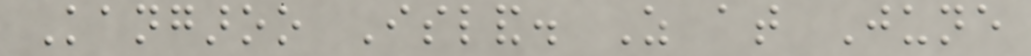Kangaroo Island. As at June
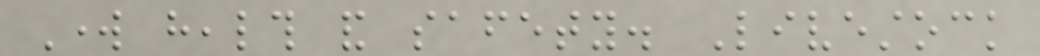Work health and safety. Livestock
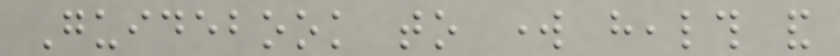Guidebook to work health and
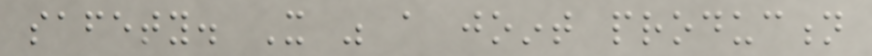safety. It was a joint production
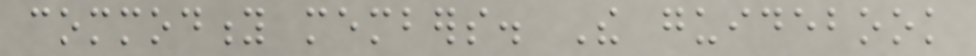commodity members. The guidebook
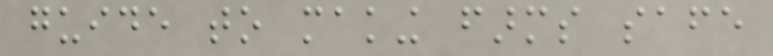guide to making farms safe
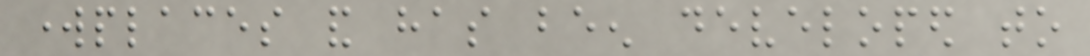workplaces and has been developed to
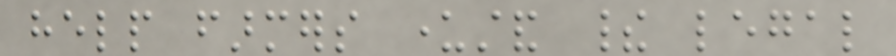help farmers understand their legal
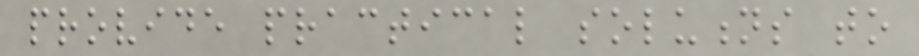provide practical solutions to
